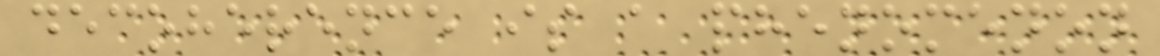decoherence is a phenomenon
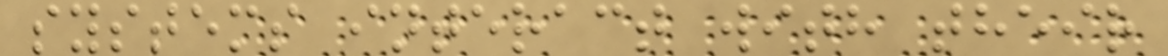systems interact with their
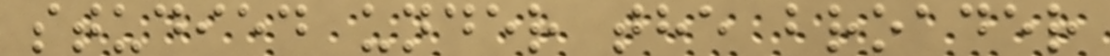studied under the broader
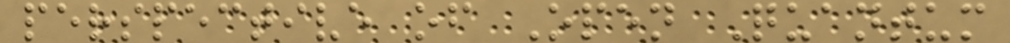perspective of Open Quantum
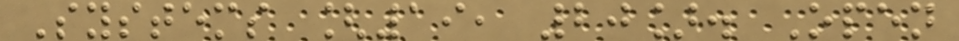Systems [19, 20]. Open
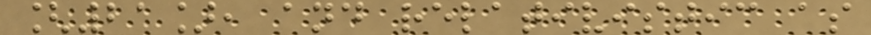[21], and relativistic as
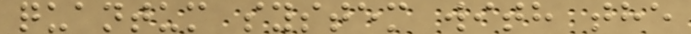quantum system with the
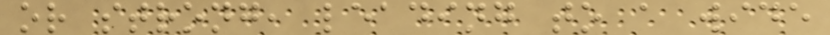or strong, leading to a wide
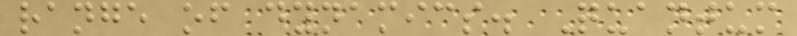range of dynamics. Quantum
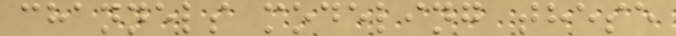channels modeling these
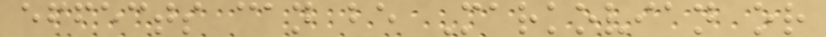effects can be Markovian or
